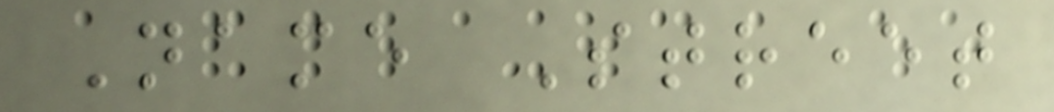Name Street
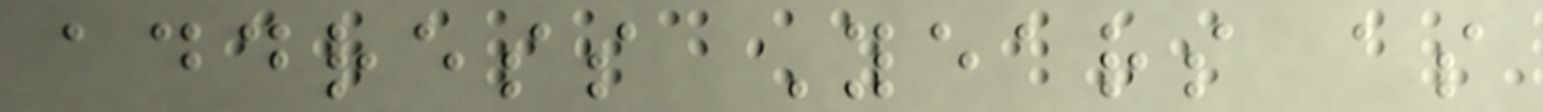address Years as
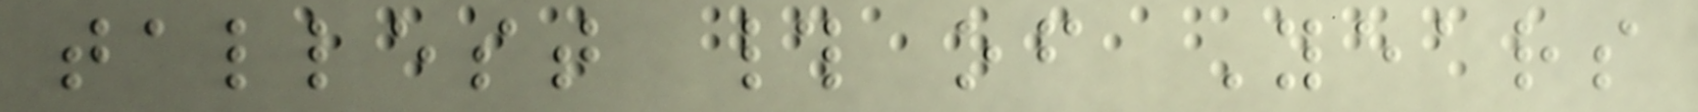tallest # of Years
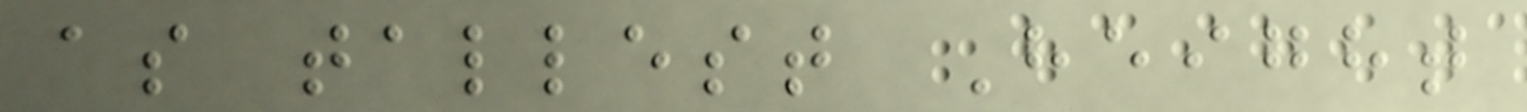as tallest Height
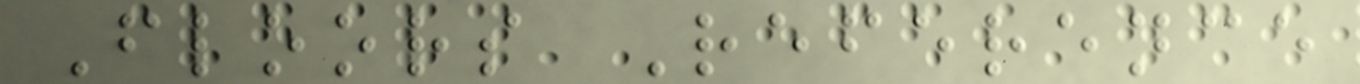Floors Reference
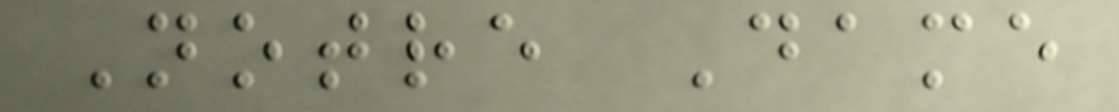Notre Dame
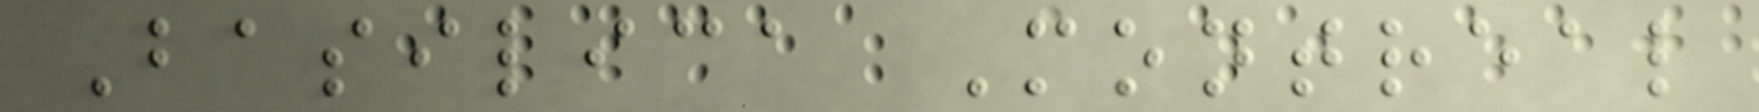Basilica Montreal
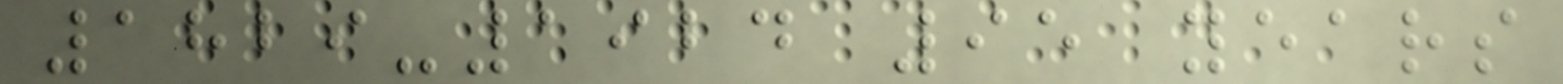1829-1924 95 years
